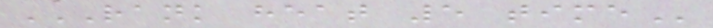RANK HEAT 5 TIME
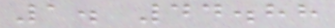1. 44.88
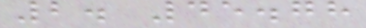2. 45.78
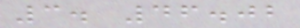3. 46.02
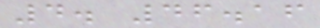4. 46.16
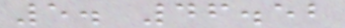5. 46.52
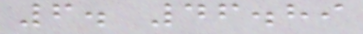6. 46.89
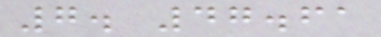7. 47.61
